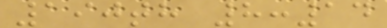190th 8:14
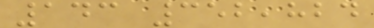143 352,824
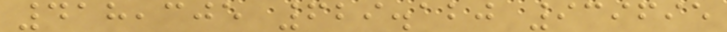418,305 629.120 939695
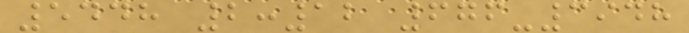5448 2:12 676-3948
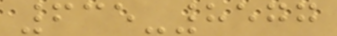635-8577
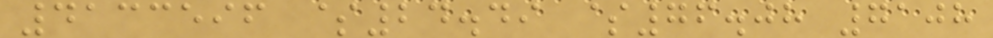4133596 $24.49 $76.08 7108
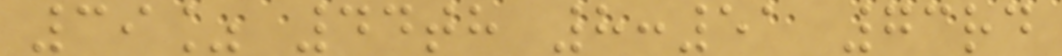39% 44th 8:51 73rd
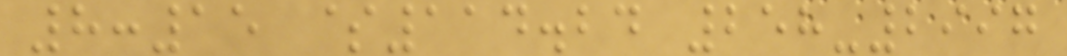8:15 $114.24 258-2997
